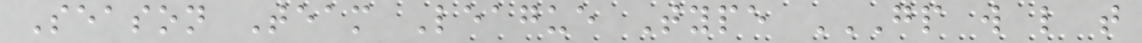Season Team League Type GP W L T
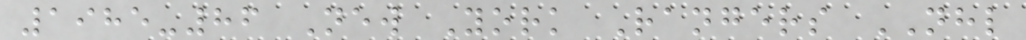1985-86 New York Rangers NHL
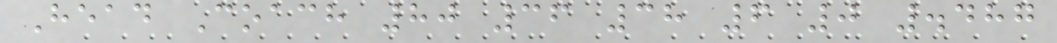Head Coach 80 36 38 6 0 .487
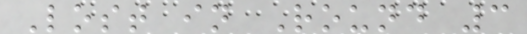Lost in Round 3
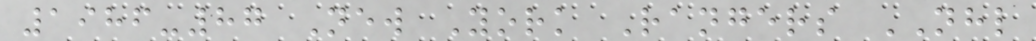1986-87 New York Rangers NHL
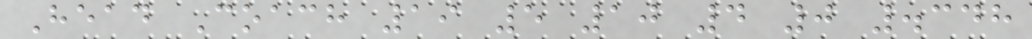Head Coach 19 5 10 4 0 .348
